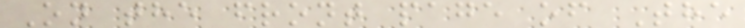On the front page of The
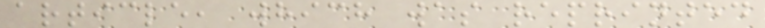article, which was reprinted
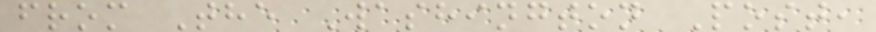from The Washington Post,
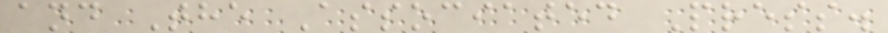and The Associated Press.
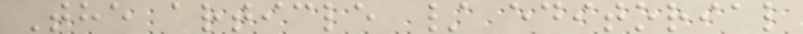The article / editorial
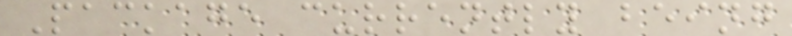Package currently being
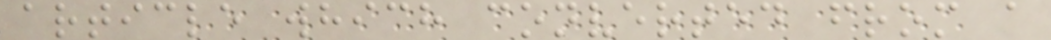article which converted from a
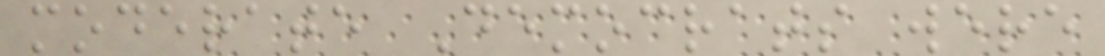moderate Democrats were
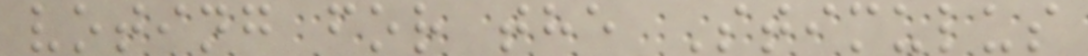voting for the Stimulus
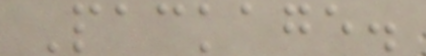Package.
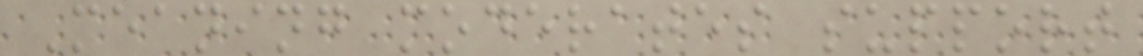Meaning moderates support
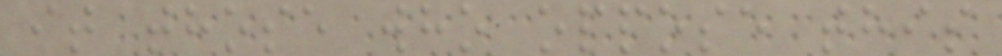it those who oppose this
